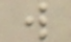w
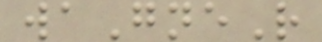waGneR
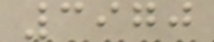3970
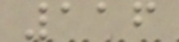116
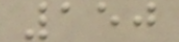150
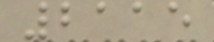2115
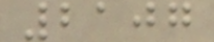2107
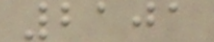2101
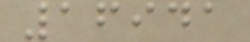16941
